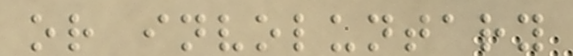or involuntary
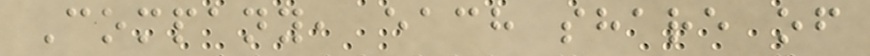Company, each share of
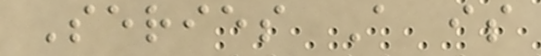Series A is
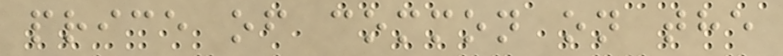price of common on the
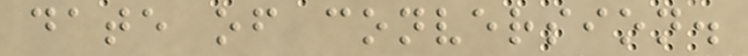date of conversion.
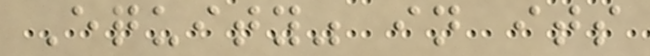Equity" in its
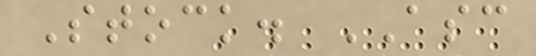Stock. ASC
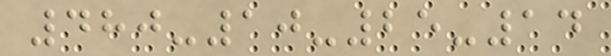480-10-25-14
